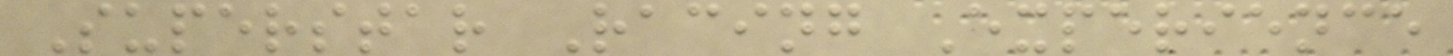Superstar Racing Experience
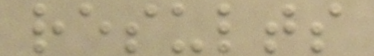results
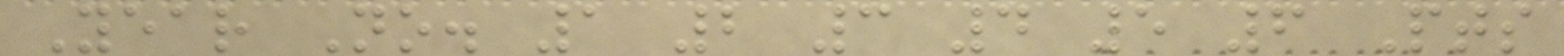Year No. 1 2 3 4 5 6 Pts
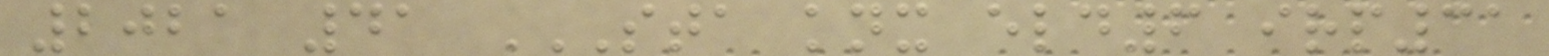2021 41 STA KNX ELD6 IRP31
